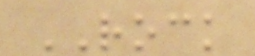ROCK
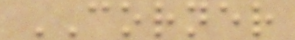CORNER
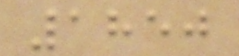1850
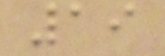19
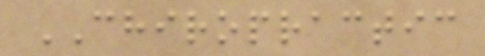CHIROPRACTIC
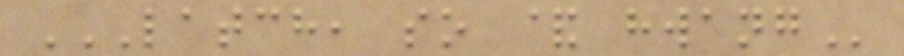LATCH, SO & HWANG
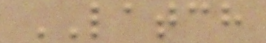LATCH
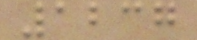1237
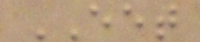EET
